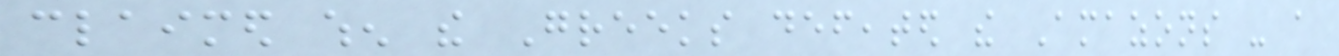claimed when the Greeks defeated the Amazons - a
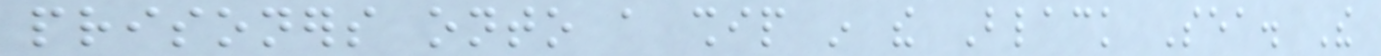prisoners onto a ship in the Black Sea. The
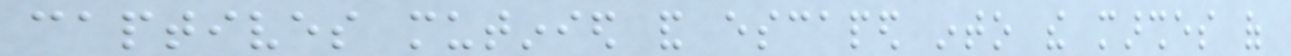captives mutinied and escaped into the marshes of
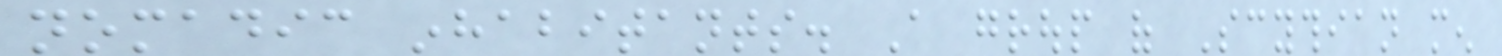nomadic inhabitants. A group of Scythian men
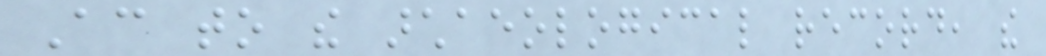According to the archaeological record, the
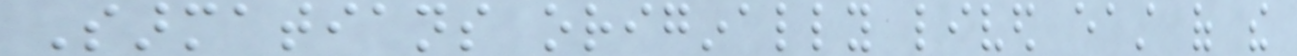Sarmatians originally lived east of the
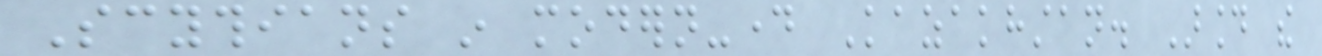Scythians in modern-day Kazakhstan. Around the
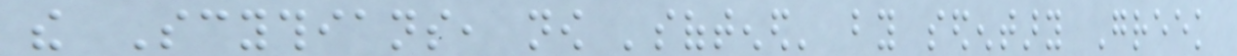the Scythians, now 'softened' by sedentary Greek
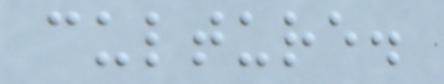culture.
